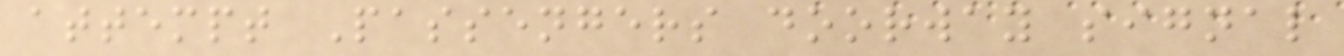attempt Passengers doorway signal
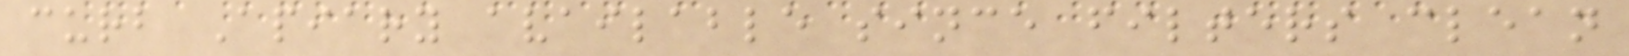curb Apiary available since filters clean
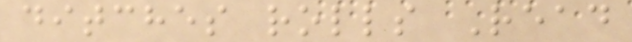ditches rolls Read
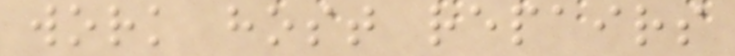work host repairs
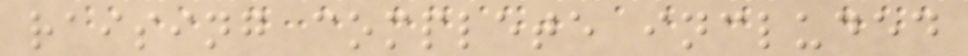raising complete included
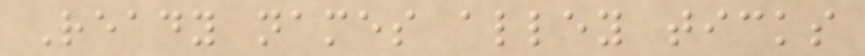Ready names alley ticks
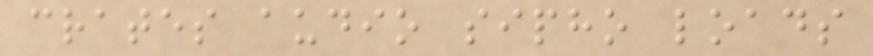crates audio sipho loads
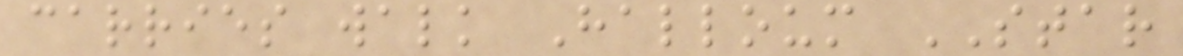carries walk Halloum STAR
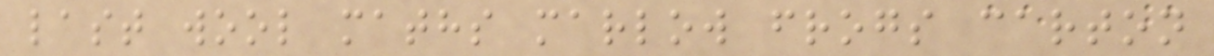last wool maths marlow frogs carton
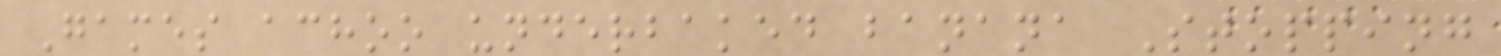Games achoo underbaked banana Stopping
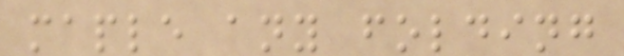maple any folding
